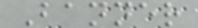Banner
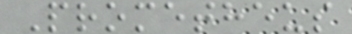Prometheus
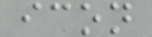icon
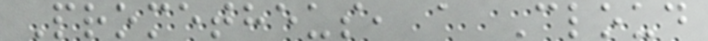Prometheus, a Cloud
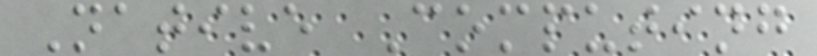Native Computing
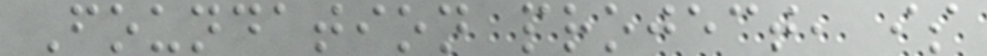Foundation project, is
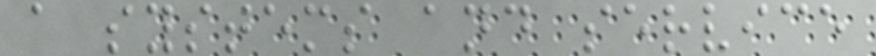a systems and service
